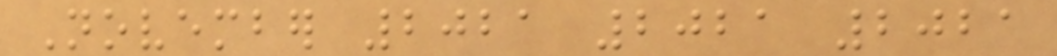November 2021 2021 2021
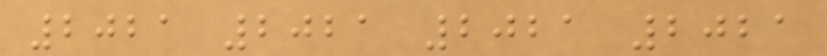2021 2021 2021 2021
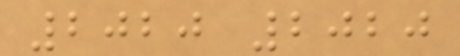2020 2020
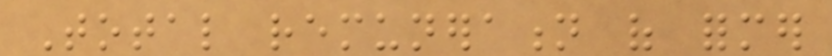Total remuneration of former
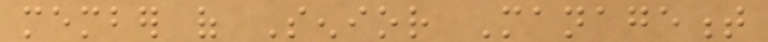member of Senior Management
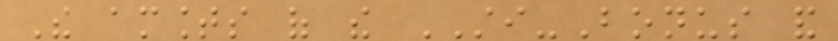The amounts of the STI-Bonus and
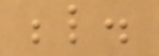below.
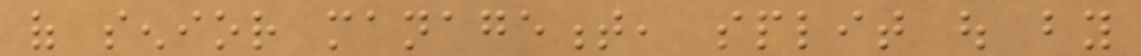of senior management, split out by
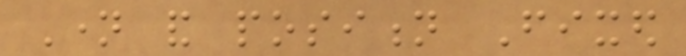Name and position Fixed
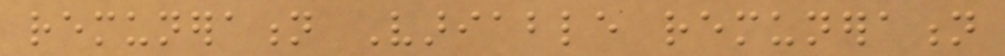remuneration Variable remuneration
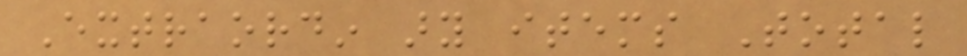Extraordin ary items Total
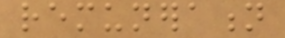remuneration
